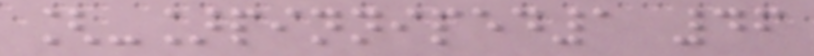[-]pinniped1 46
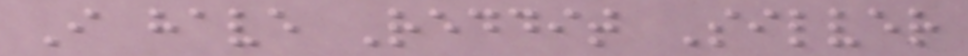I have Reddit Silver
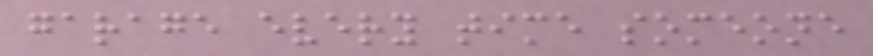garage every time someone
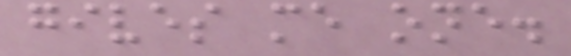gives me one.
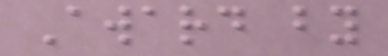Award by
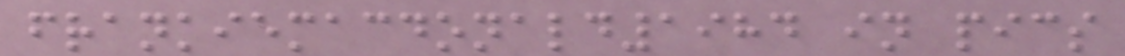frankiemacdonald1984 in pics
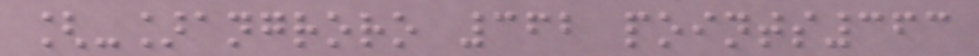[-]angroro 362 points363
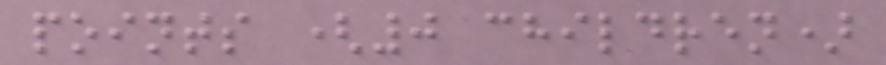points (0 children)
